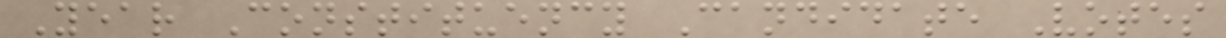Year Constituency Candidate Votes
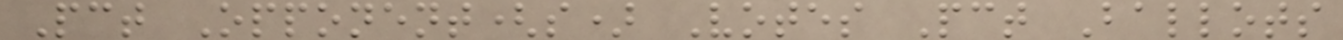Pct Opponent(s) Votes Pct Ballots
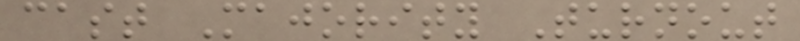cast Majority Turnout
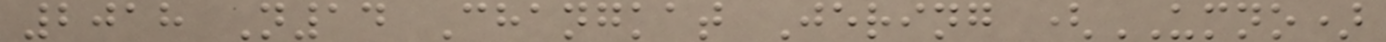2018 N14 Changkat Jering (UMNO)
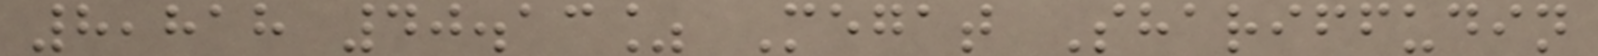8,818 40.13% Megat Shariffudin
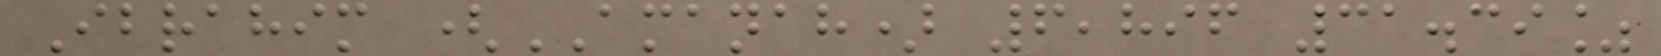Ibrahim (AMANAH) 6,896 31.39%
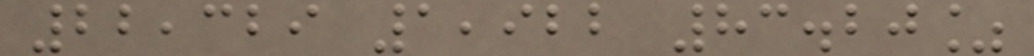22,329 1,922 83.20%
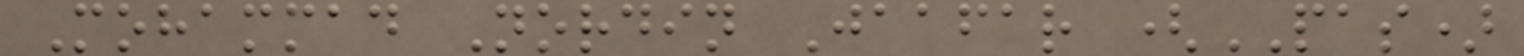Mohammad Nordin Jaafar (PAS)
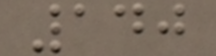140
